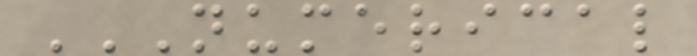NUMERICAL
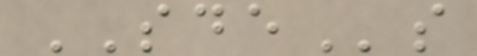SDEs
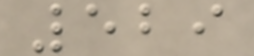529
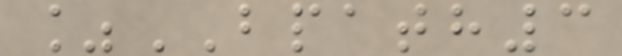%BPATH3
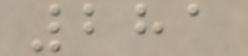281
